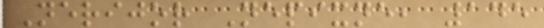Nerijor Nepixne, 145
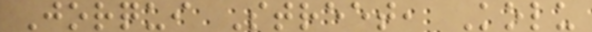Jorqui Street, Kolu
